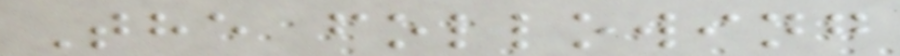The following
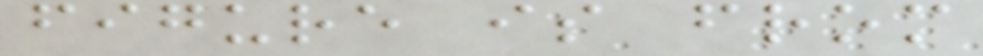figure is from
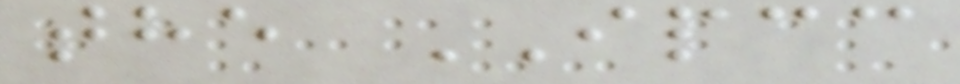the IPCC
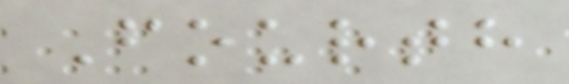Fourth
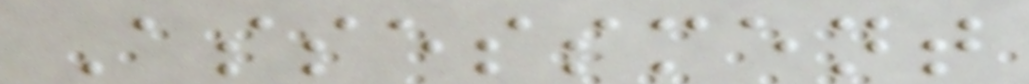Assessment
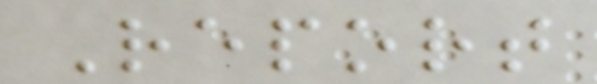Report
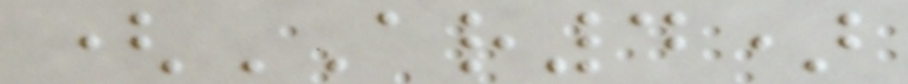(AR4)
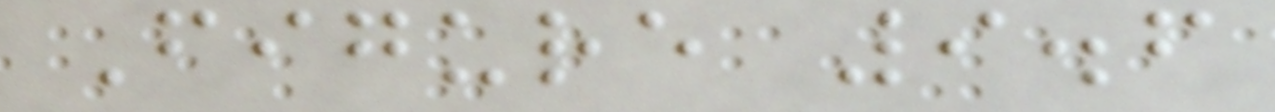Figure 9.6
